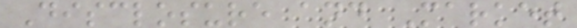Disclosure and Market
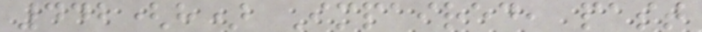442(h) Impaired, past
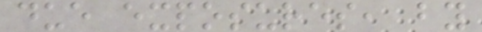due exposures, by
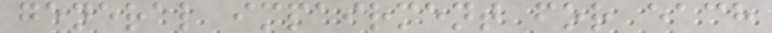general impairment for each
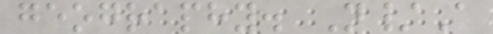geography. N/A
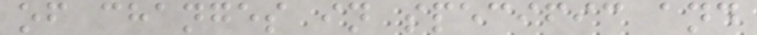of changes in specific and
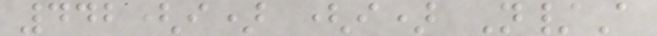442(i) (i) N/A
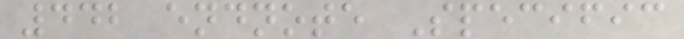442 endnote Specific
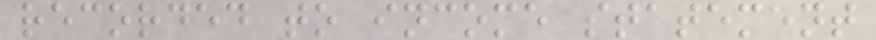recorded to income statement
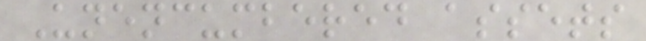Unencumbered assets
